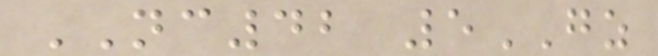NC42 5GZ
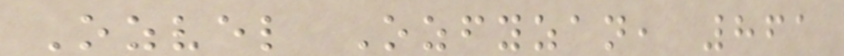Ozvel Ozfyzan, 861
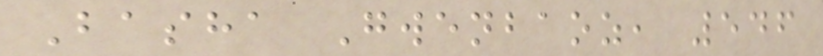Basha Gwenbaoz, 546
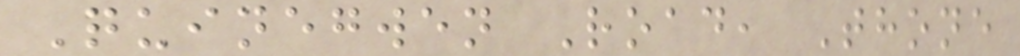Quinegwen Road, Thone
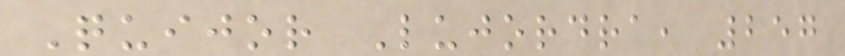Quijor Lujordra, 257
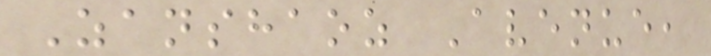Zanshaoz Avenue,
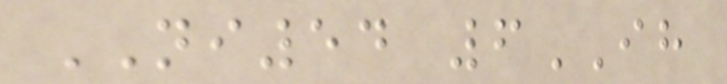NI54 6IH
